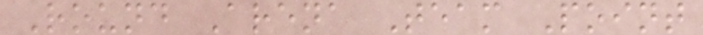Round Arena Team Point
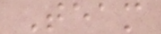Team
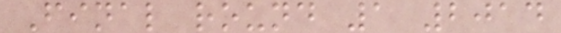Final round 1 2014
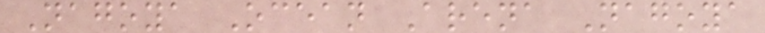Nagoya Ocean Arena Nagoya
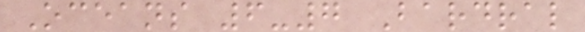Oceans 6-7 Bardral
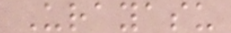Urayasu
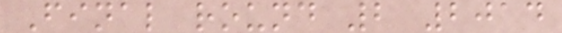Final round 2 2014
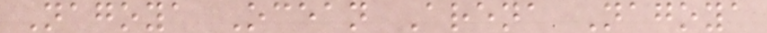Nagoya Ocean Arena Nagoya
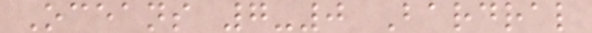Oceans 7-0 Bardral
